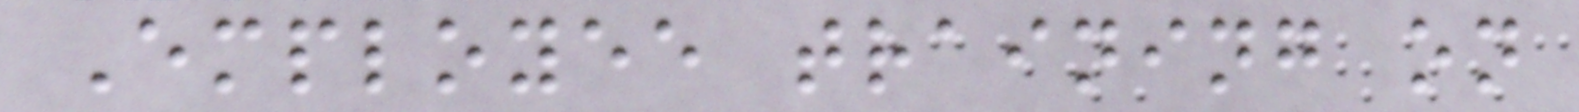Employee training on
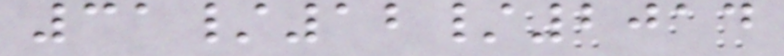31/12/2014
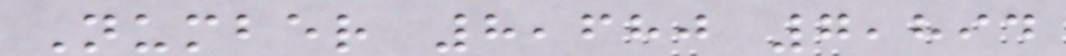Number 8,680 7,894
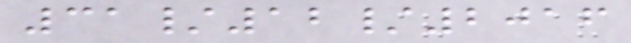31/12/2016
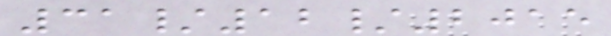31/12/2015
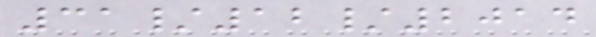31/12/2014
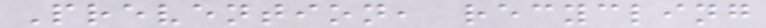Prevention, recycling
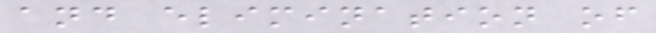and elimination of
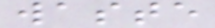waste
